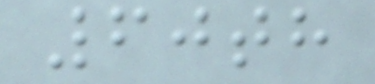60th
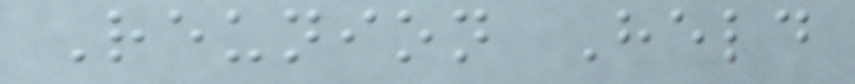Reunion Held
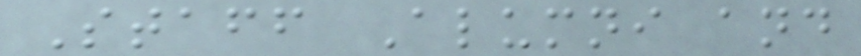Staff Alumni and
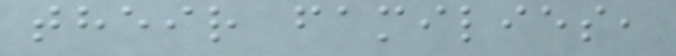their families,
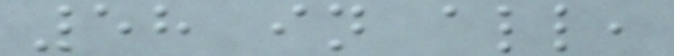58 in all,
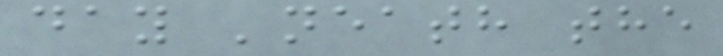day 'neath the
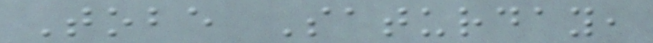Tobe Saturday,
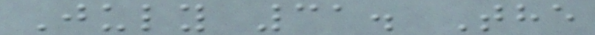July 31. The
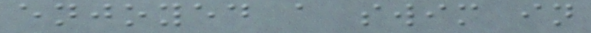enjoyed a swim in
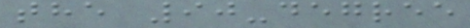the 90-degree
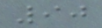90
